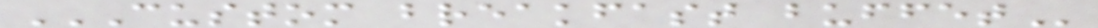CUSTOM BREAKFAST BUFFET
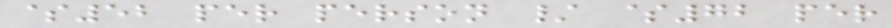$52 per person / $72 per
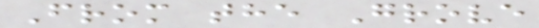From the Grove
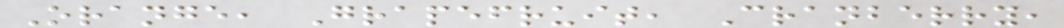Orange, Grapefruit, Cranberry,
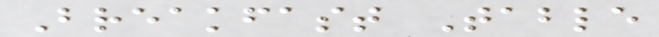Breakfast Table
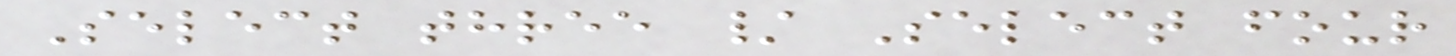Select three / Select four
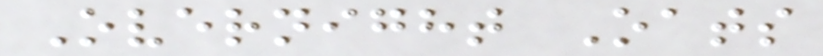Overnight Oats
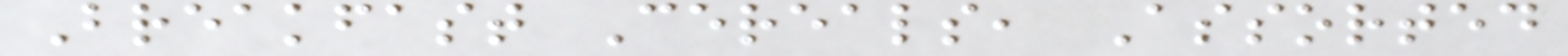Breakfast Cereals, Assorted
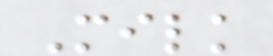Milk
